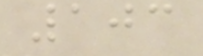103
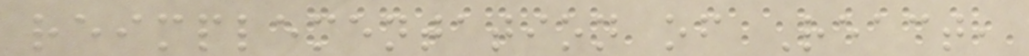reimplementation of React,
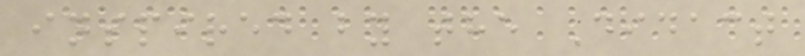inspired by the Didact
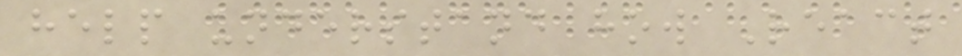help understand how React
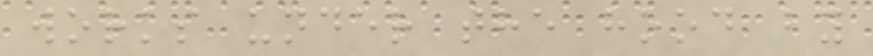works under the hood by
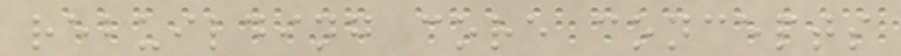rebuilding core concepts
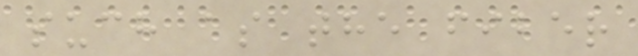such as the fiber
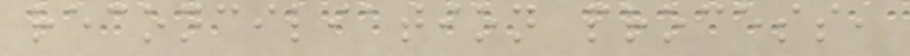reconciliation process,
